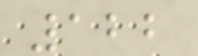122
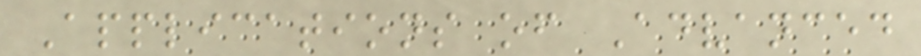Applications of Advanced
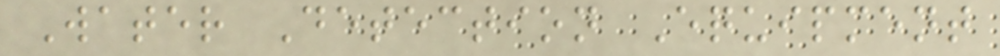Water Detection Equipment
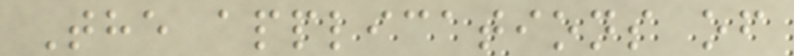The applications of
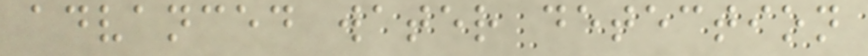advanced water detection
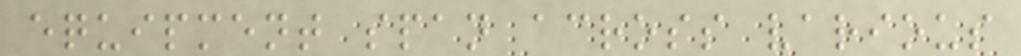equipment span across various
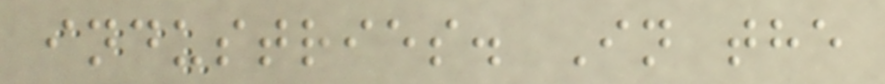industries. In the
